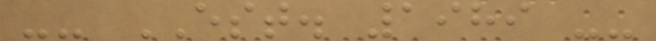-- EST. 1989 --
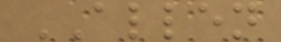ALLEN
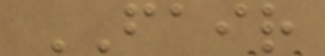FAIR
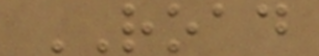ROAD
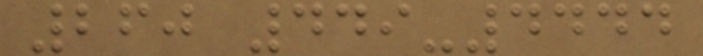260 449-4444
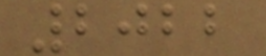2022
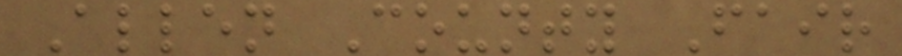Allen County Fair
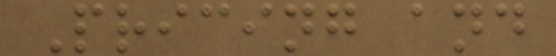Pricing and
